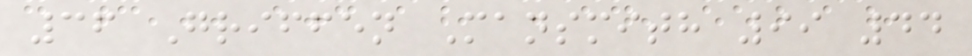36 Griffen Mansmith 99 44
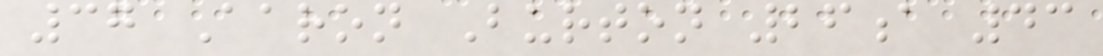37 Aaron Burton 26a 43
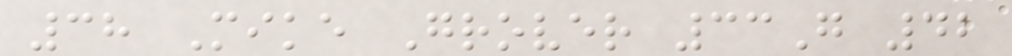38 Mike Grover 33G 42
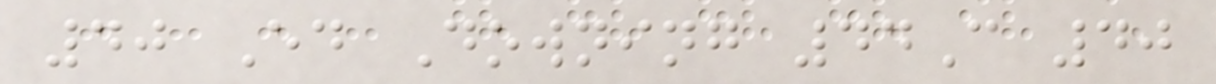40 Ed Downing 44C 40
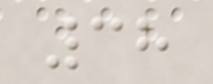38
